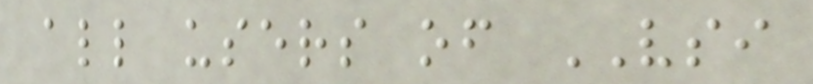all users of VSI
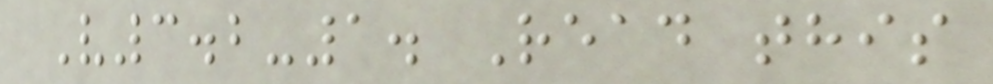V3.2-1. Read this
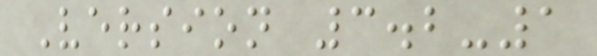Version 3.2-1
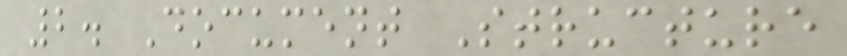2. Document Structure
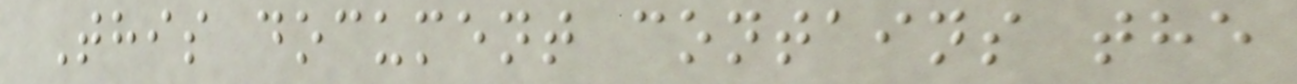This document contains the
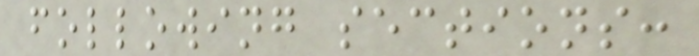following sections:
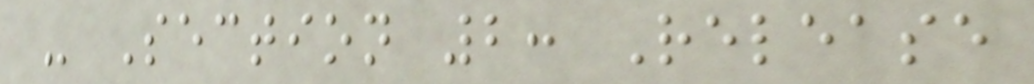- Section 2: Release
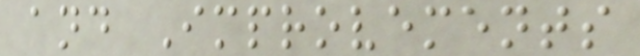and Improvements
